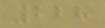228
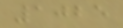1025
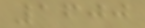1600
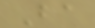Ba
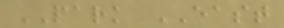PARK EAST
